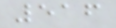516
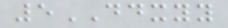5DDXYY
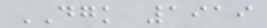DGK 1919
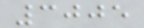3005
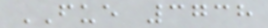FUE 3738
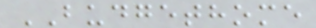BUDGETHOME
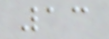13
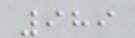989
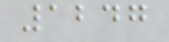1247
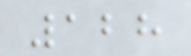128
